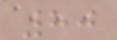80
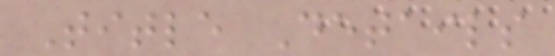Title Details
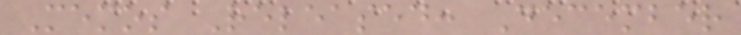Memos Released: December
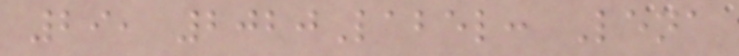29, 2020Label: Lena
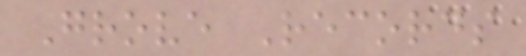Grove Records
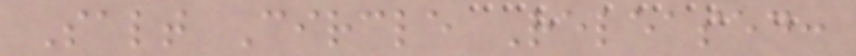Salt Circle Released:
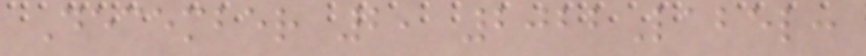December 2, 2022Label:
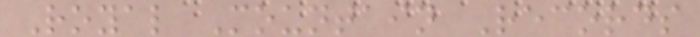Royal Mountain Records
